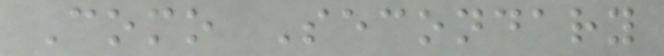Como Secondary
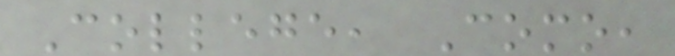College, Como,
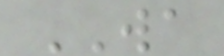WA
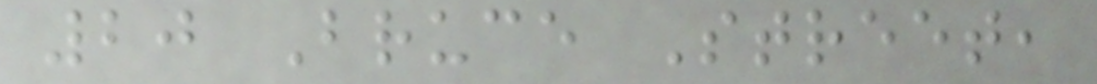20 Bruce Street,
